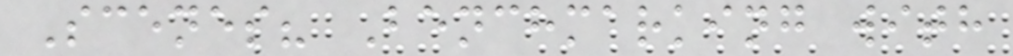Scenes? Benchmarking with
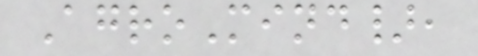AgroMind},
